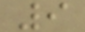9
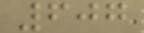607
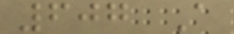607 A
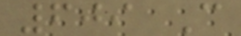609 C
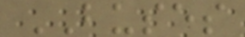BUSES
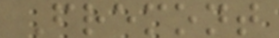Fremont
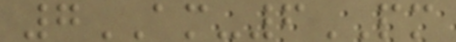7AM-6PM
